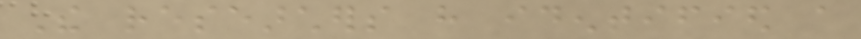The researchers have identified a
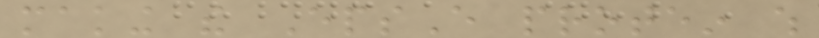making the EpsE protein which
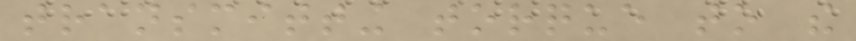transmitting torque to the
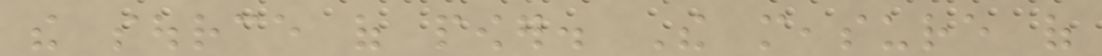the source of power. The measure of
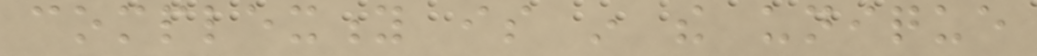complexity is in the unique
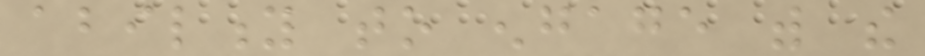ability to engage with the
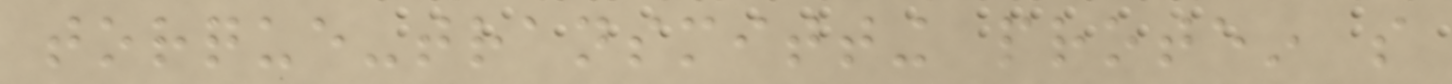torque-transmitting protein so
